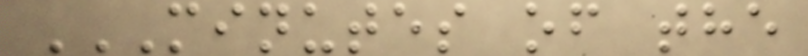MINUTES OF THE
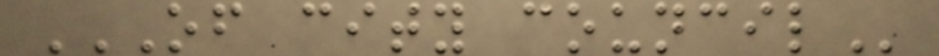OF CITY COUNCIL
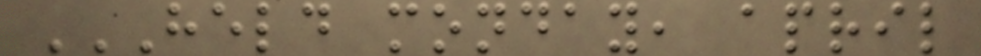HELD MONDAY, APRIL
